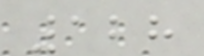128
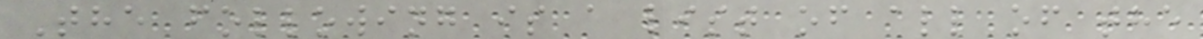The following is a list of all of the
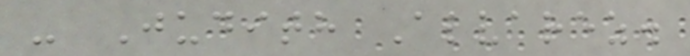- Judith Alvarez.
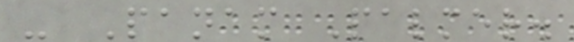- Panam Palmer.
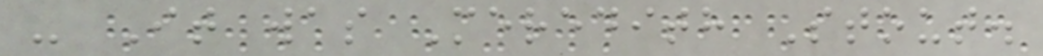- It was Meredith Stout.
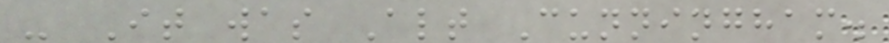- It was Alt Cunningham.
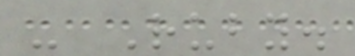- Ruby.
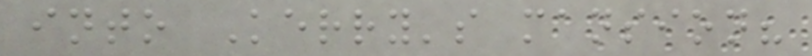into Kerry's mansion?
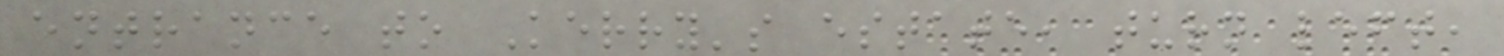entrance to Kerry's estate, turn left,
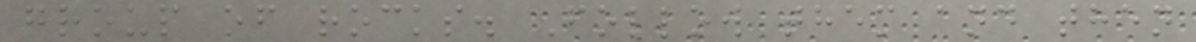group of rocks. Follow them and then
